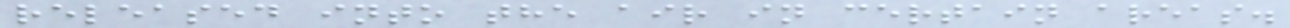released into the air in certain areas.
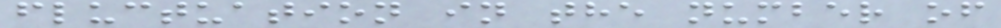fluctuation in the number of
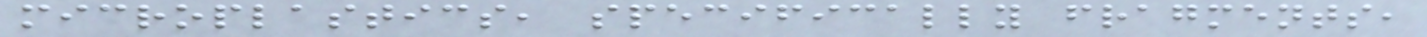microplastics, specifically fragments,
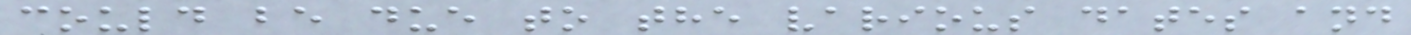could be due to the various dates and
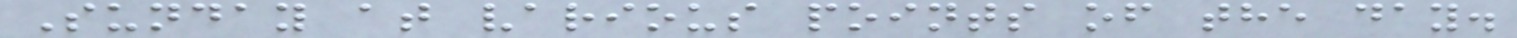Sunday at various points of the day.
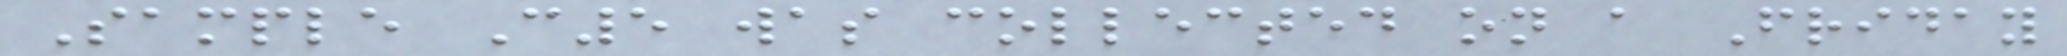Sample C5 was collected on a Friday
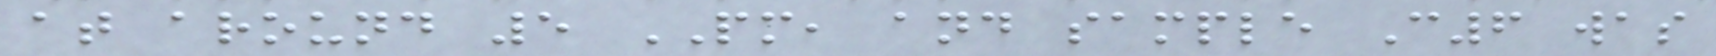at around 5 PM, and sample C6 was
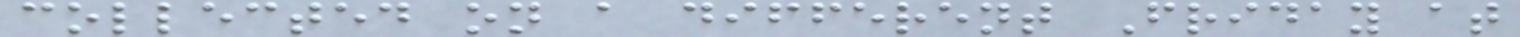collected on a different Friday at
